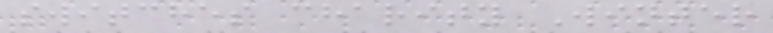switches charity Winter
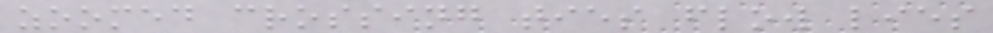zoomed crossing ties flow lies
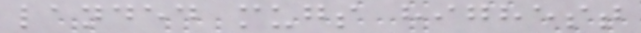landed mugs highest
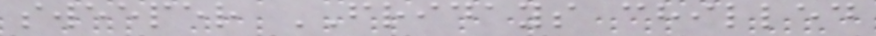sweeper FRIDAYS chilled
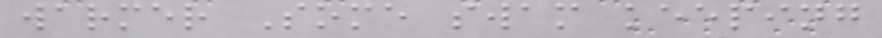warmer Some swam keeping
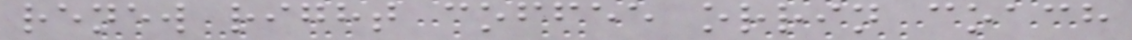renew right coffee orrin coach
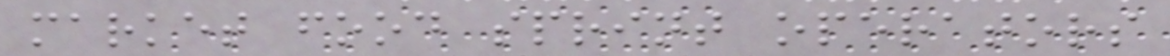market food sprint operators
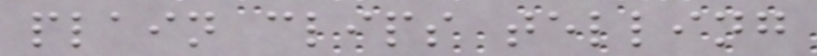plain clips telling
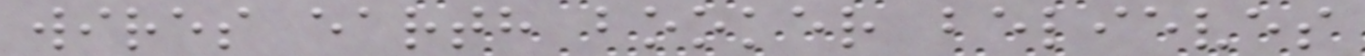wires earth booker believes
